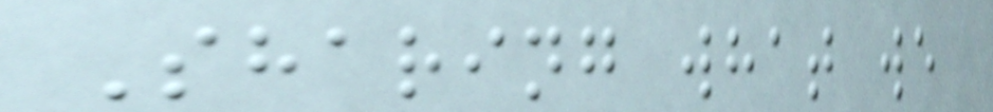Sharing what we
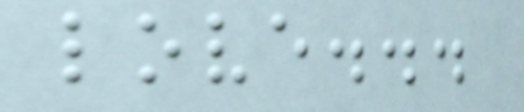love...
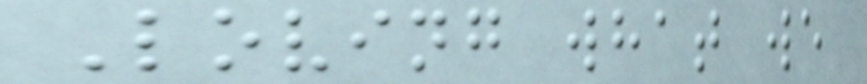Loving what we
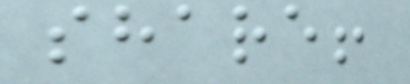share!
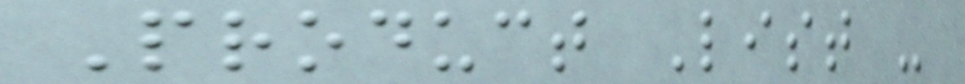Product List -
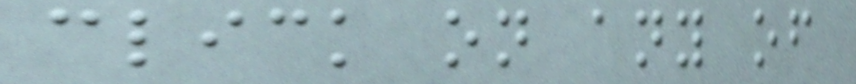click on any of
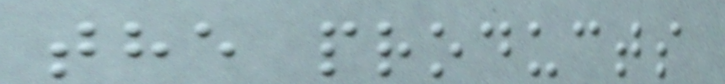the products
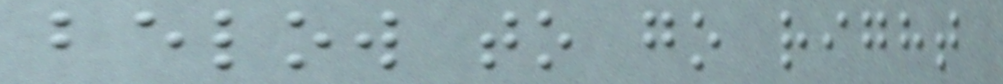below to go right
